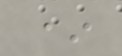*
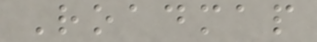Roadmap
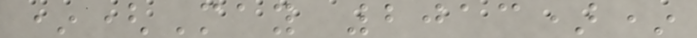*(May 2013)*
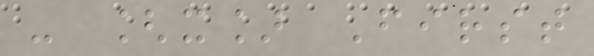- [x] First
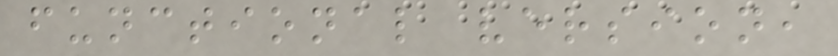functional version,
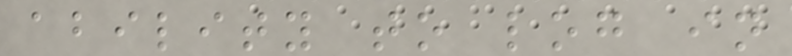ability to log in
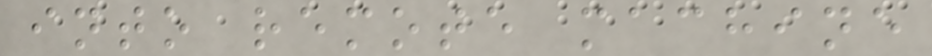into remote machine
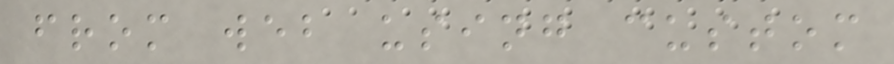from web using custom
